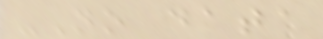-No data
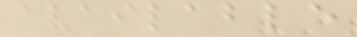available
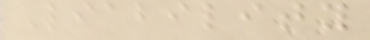Liability
